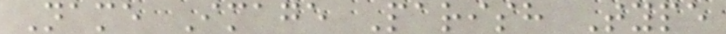Name Image Parish Type
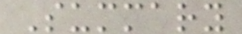Summary
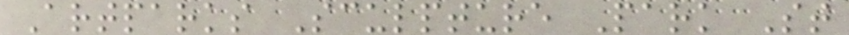Artparks Sculpture Park St
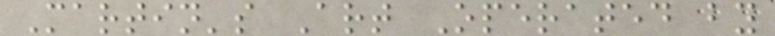Martin's Art Operated by
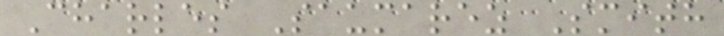Charles Saumarez Smith
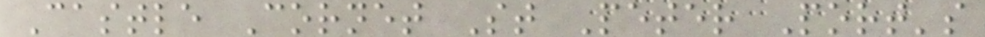Castle Cornet St Peter Port's
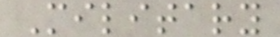Military
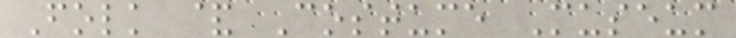Folk & Costume Museum
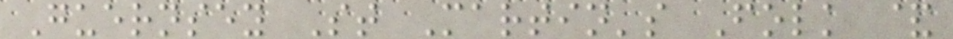Guernsey St Martin's Folk &
